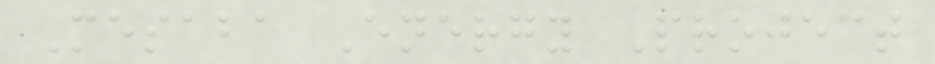Mesaba Energy Project
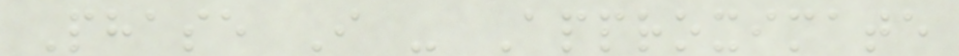Phase I - Approximate
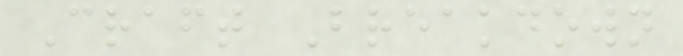Craft Breakdown
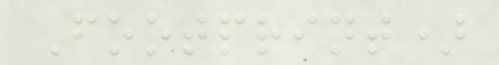Footprint)
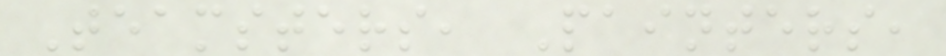Teamsters, Painters,
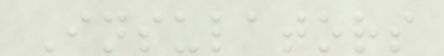Insulators
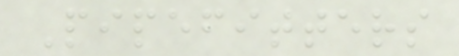Pipefitters
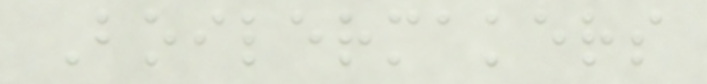Boilermakers
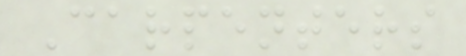Carpenters
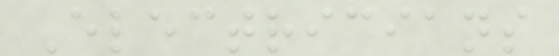Electricians
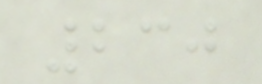230
